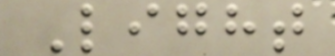Light
